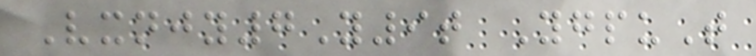Vxnjy7Y9t YgpuT
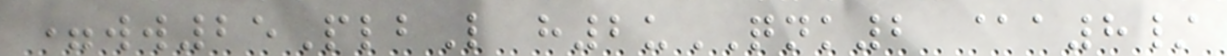=ww25PlbL h2uQNK2 @a8/
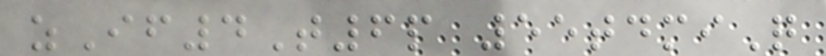zIf4T6p 55tdmiQ
